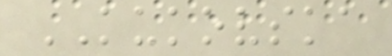KUKOVSKA
